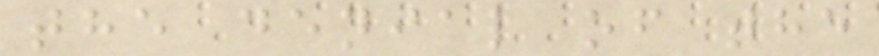the denial of the
